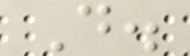D.
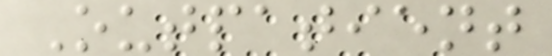Outpatient
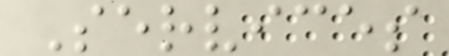Services
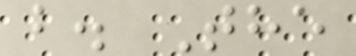b. The
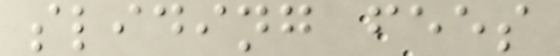sliding fees
